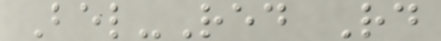Bel-Red Rd
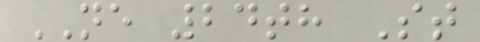NE 24th St
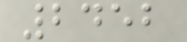2452
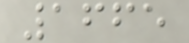1665
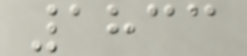1833
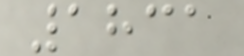1831
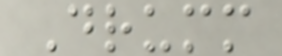Drumm
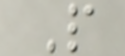P
